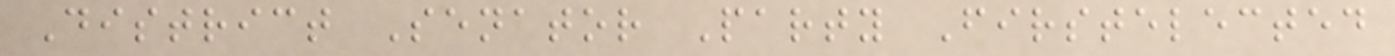District Senator Party Firstelected
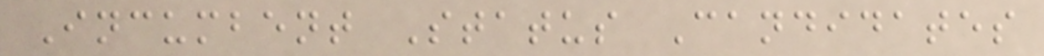Incumbent Status Candidates
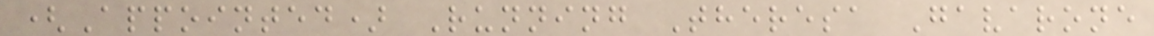(Appointed) Running Theresa Gavarone
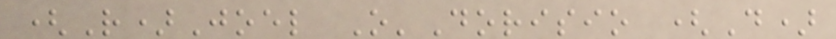(R)Joel O'Dorisio (D)
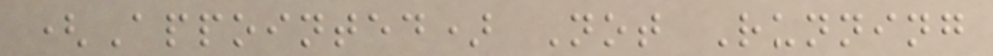(Appointed) Not Running
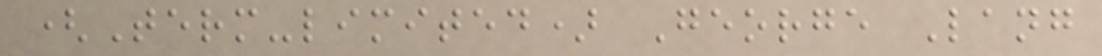(Term-limited) George Lang
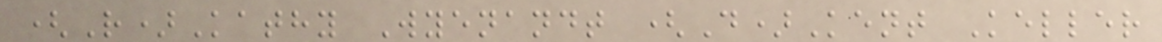(R)Kathy Wyenandt (D)Kent Keller
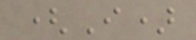(I)
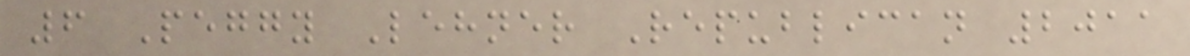6 Peggy Lehner Republican 2011
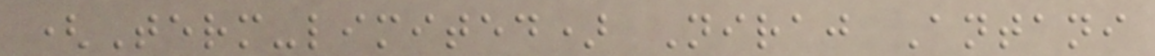(Term-limited) Niraj Antani
